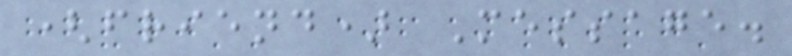(friend) Message.
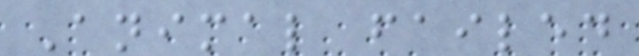Animal failed
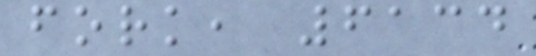fork, 6134
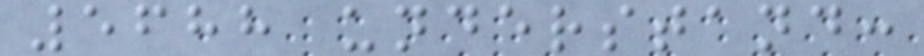5688 understand:
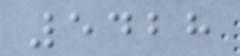5428
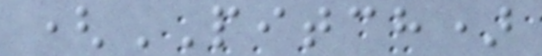(PITCH)
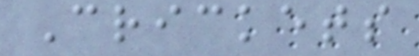Crickets
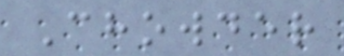Chowder
